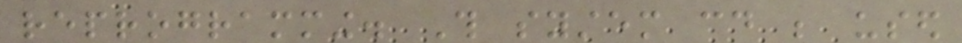reprogramming. This system could be used
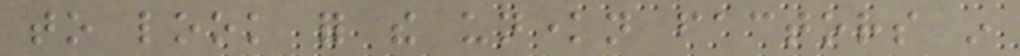to look for the unknown factors in
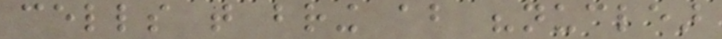cells that bring about "nuclear
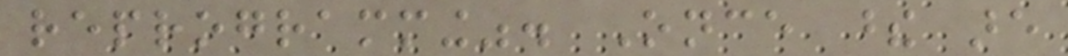reprogramming". Once these are
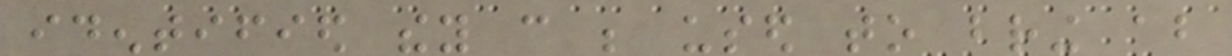identified they can be used to bring about
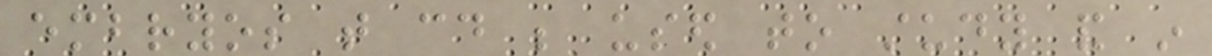embryos that could be used to study and in
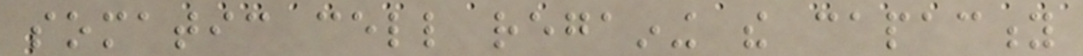somatic cell regaining the capacity
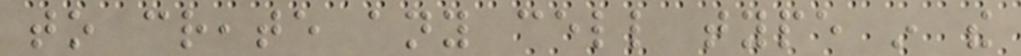to create any cell type in the
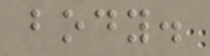body.
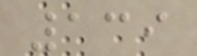139
